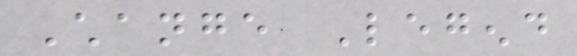Change Legend
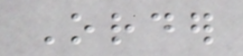Order
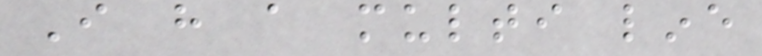I have a multi line
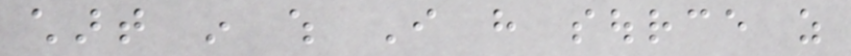chart in which I have source as
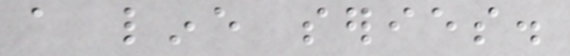a line series.
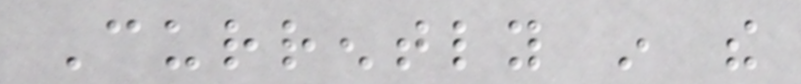Currently in the
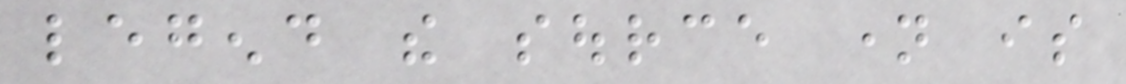legend the source name is
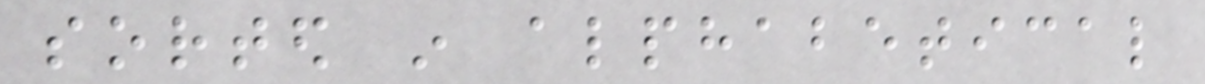sorted in alphabetical
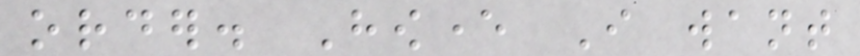order. However I want
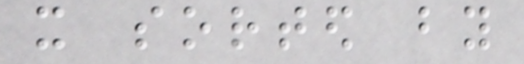it sorted by
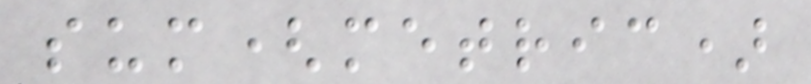sum(metric)
